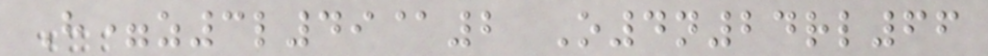H=z3l49@2 O4n24rl66
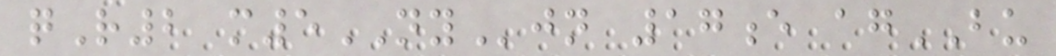qR2 m5NYjn 17e agBU
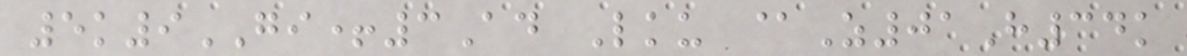5k9GI+3Ad Lku @Z01H34k
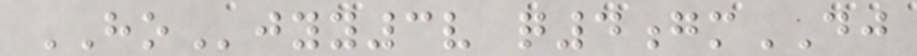HOjyy3v q4gmDJ
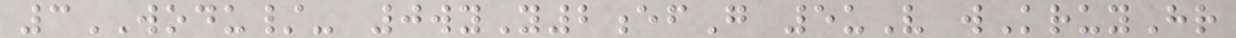3WODU/- 0wyY2efG 5uV wKruyHr
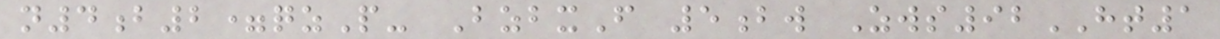n4b2=qzP- BzbxF 5bw Zws92HT1
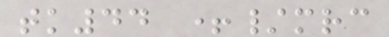tk44 +/mrc
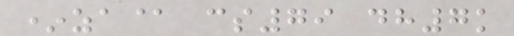*za@ cs79 dh7k
